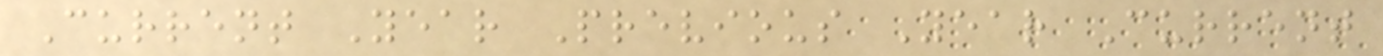Current Year Previous Year Current
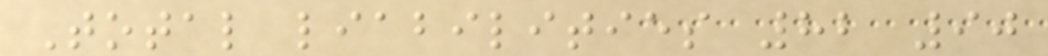Total liabilities 82 90
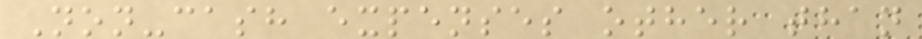Non-cash expenses other than
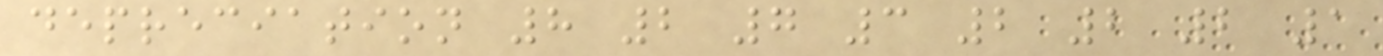depreciation 8 2 7 3 2 2 2 1
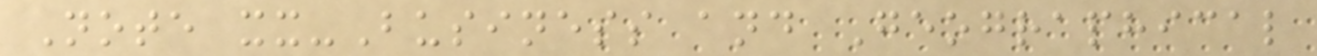Note xx-Business and Geographical
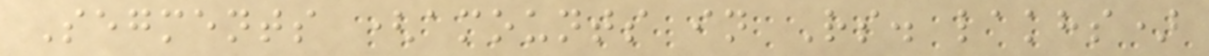Segments (amounts in Rs. lakhs)
